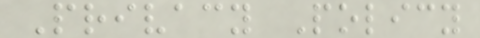Privacy Policy
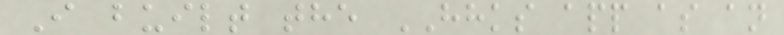I built the HHKS app as an
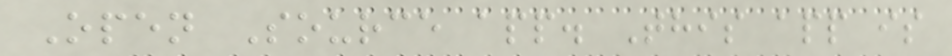Open Source app. This app is
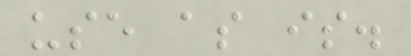use as is.
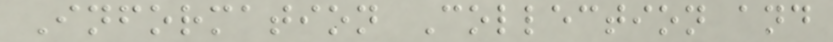Information Collection and
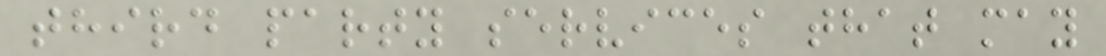third party services that may
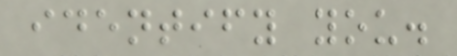identify you.
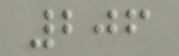206
